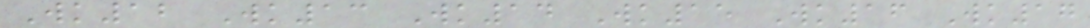Wk12 Wk13 Wk14 Wk15 Wk16 Wk17
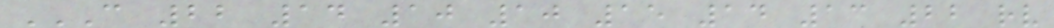C 22 14 10 10 15 14 13 22 RV
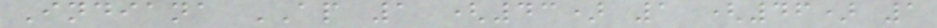Indiana AP 1 (43) 1 (46) 1
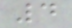4
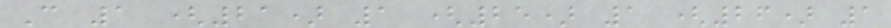C 1 (21) 1 (25) 1 (26) 1
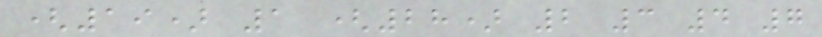(19) 1 (28) 2 3 4 7
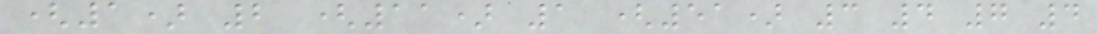(1) 2 (11) 1 (51) 3 4 7 4
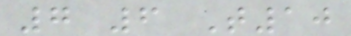7 6 T10
